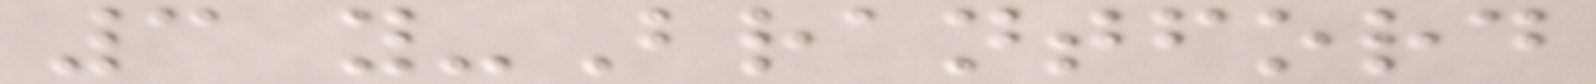3 y-Brantford
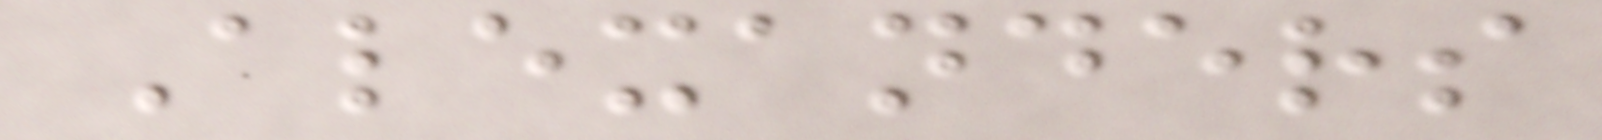Alexanders
